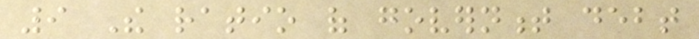9 The ratio of government debt
